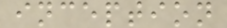inception
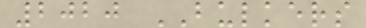2020 BULKERS
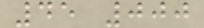45 000
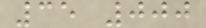35 000
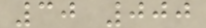30 000
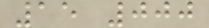15 000
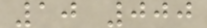10 000
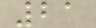21
